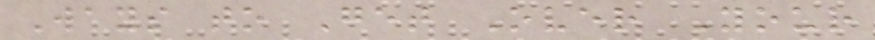Ways to Get Over Your
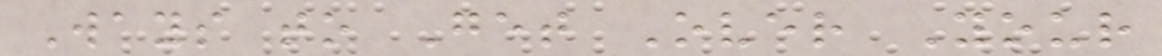Ways to Get Over Your
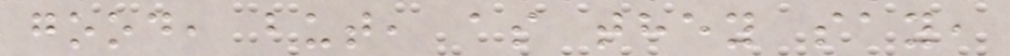good, but, as they say,
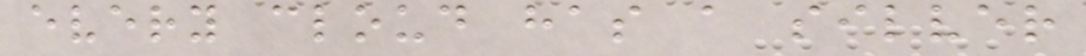every cloud has a silver
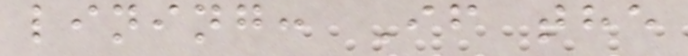lining: If the
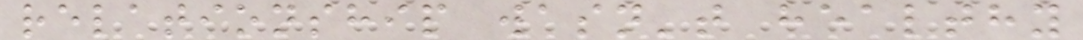relationship wasn't healthy
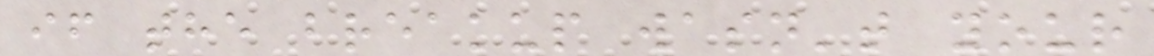if the breakup wasn't your
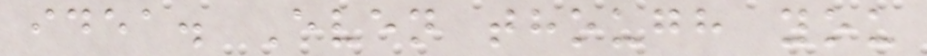idea. Even though you
